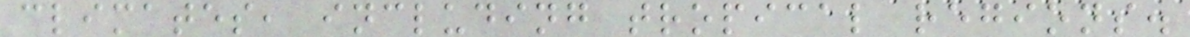climates, including tropical regions.
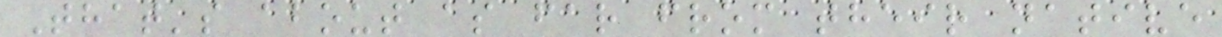That's about as far from their native
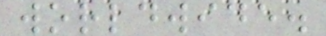worldwide.
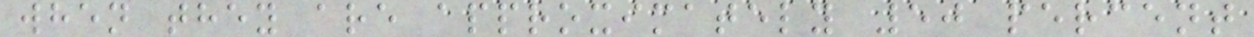when they are approximately 50 percent
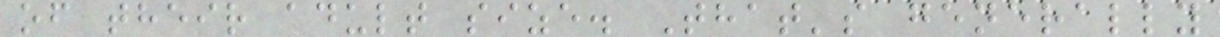of their adult size. That's generally
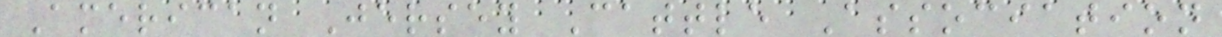American Jersey Cattle Association
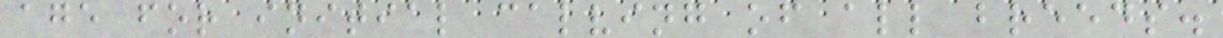age for initial calving of all breeds.
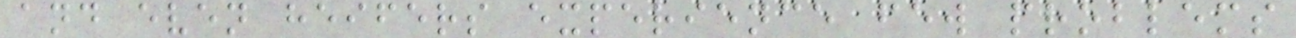and even heifers experience few problems
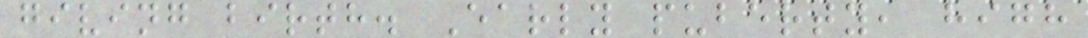giving birth. Early puberty, high
